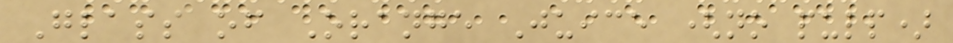Glass of Orange Juice (no pulp)
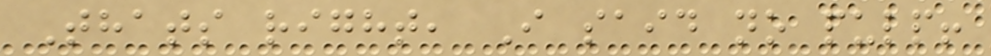Thats right, I said no pulp!
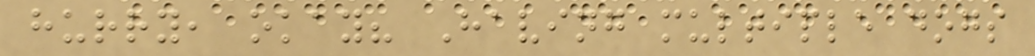hurry, okay? Having multiple dogs
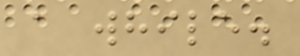a while.
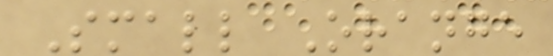Small Orange
